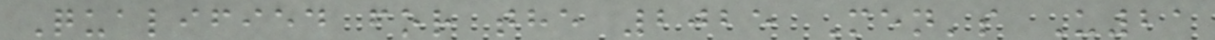Qualified for the 2025 Men's U21
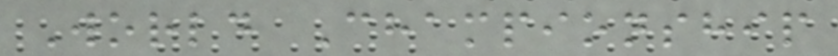World Championship
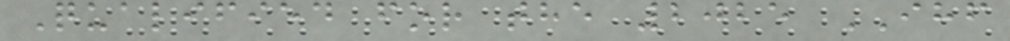Qualified for the 2025 IHF
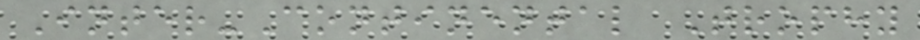Inter-Continental Trophy
